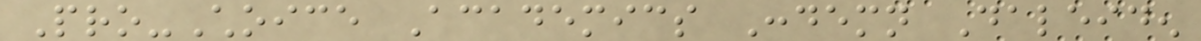Pro-Choice Academics Condemn Daleiden
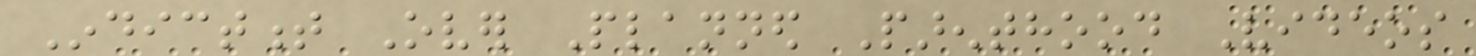Indictment Over Planned Parenthood Videos
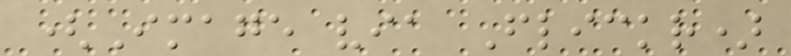(Image via Flickr)
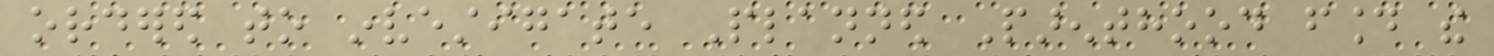ordered to investigate Planned Parenthood found the
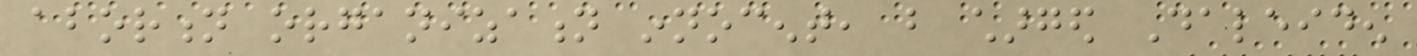abortion organization innocent, but charged Daleiden
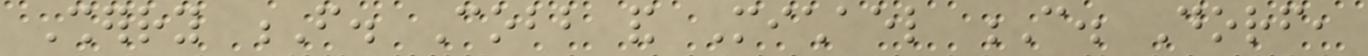Sherry F. Cobb and Michael C. Dorf,
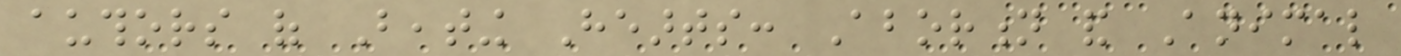authors of Beating Hearts: Abortion and Animal
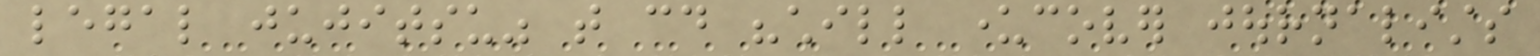legal jujitsu" that could "chill undercover journalists
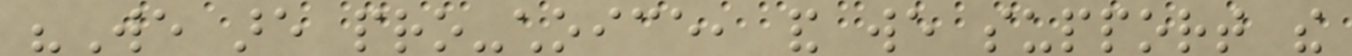"We are pro-choice, and we support the
